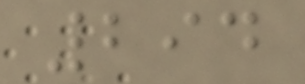294
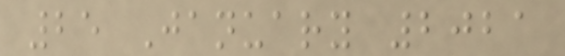25 January 2021
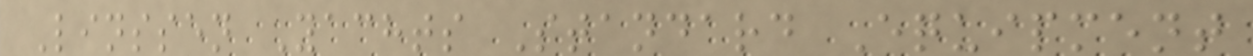Linssen Yachts Standard Equipment
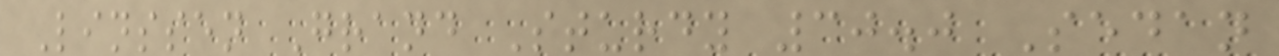Linssen Grand Sturdy 30.0 Sedan
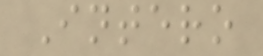Intero
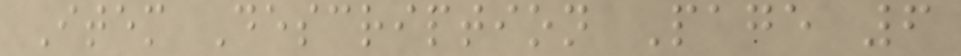Item Description Page 6
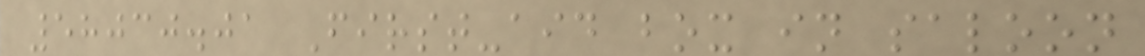58030.01 First-aid box in saloon
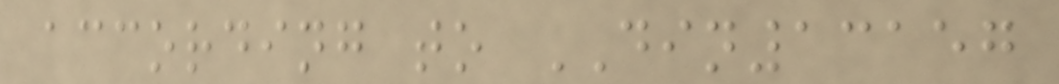according to DIN13157
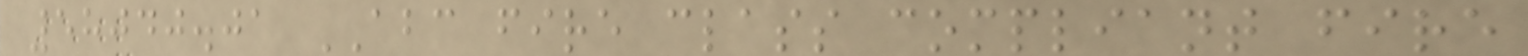58040.01 ABC fire class compliant fire
